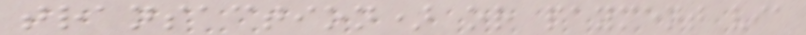transaction) or payment via
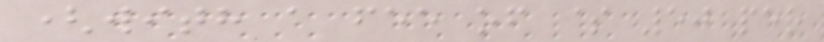(with a fee of $ 50 per
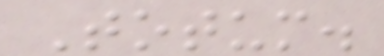Totum.
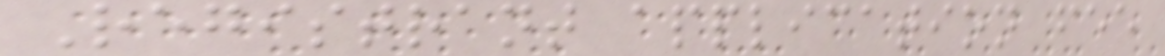Registrant application fee
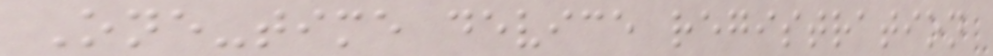One-time device registration
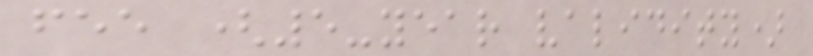fee (5-year validity)
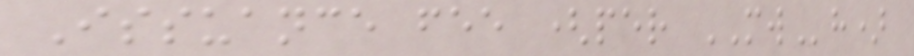Issuance fee (per MWh)
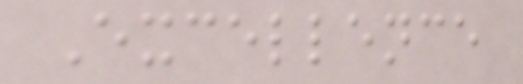Excellence
